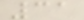31
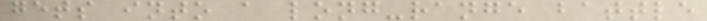gets into a long-range battle
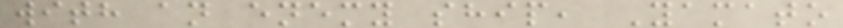with an enemy ship, Yamato
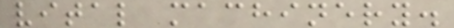vital machinery.
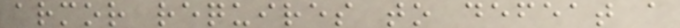armor requires to defeat a
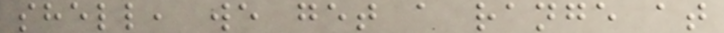shell, we get a range at
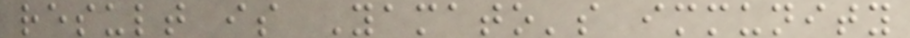result is Yamato's immunity
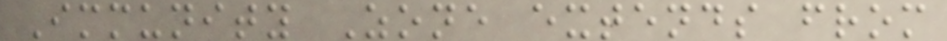Immunity Zone extends from
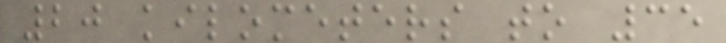20 kilometers to 35
